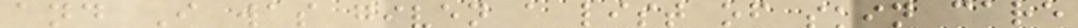and I was given a list of skin care
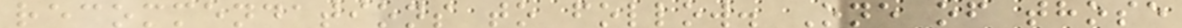recommendations to follow. One of those
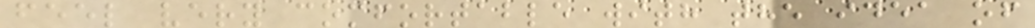feel very comfortable with the idea of
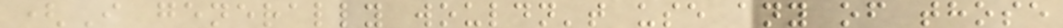(I generally wouldn't use any of those
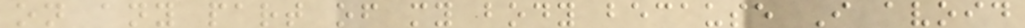on any part of my body because I avoid
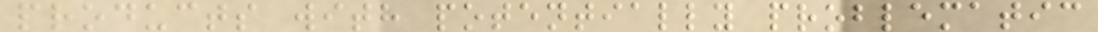products with potentially problematic
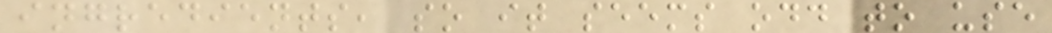ingredients, so it seems odd to use
